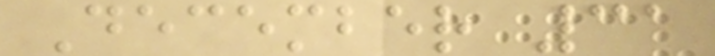December 31
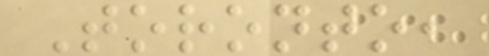Toronto,
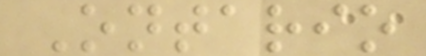Ontario
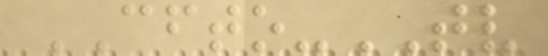CFTO-TV
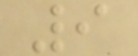9
